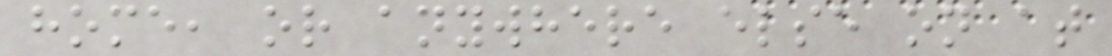home, or anywhere else on at
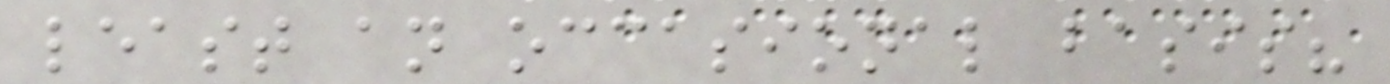least an occasional basis?
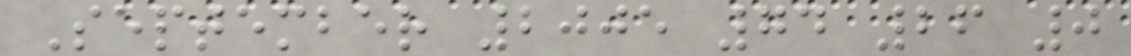September 2005 74 26 0
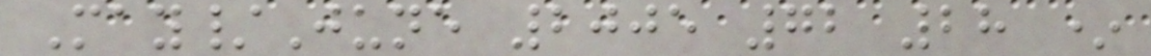May/June 2005 72 28 *
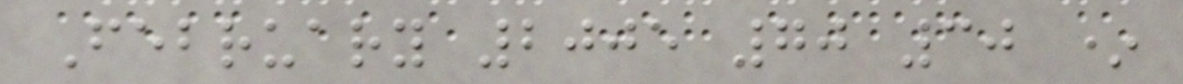February 2005 70 30 *
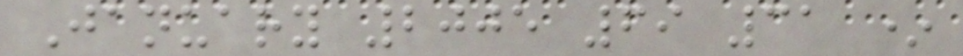January 2005 69 31 *
